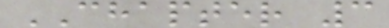CHAPTER 3
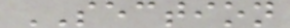SECTION
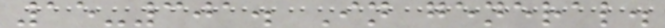15-301. In general.
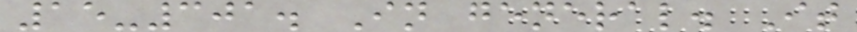15-301. In general. It
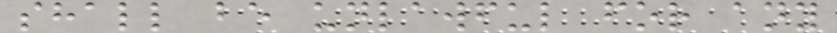shall be unlawful for any
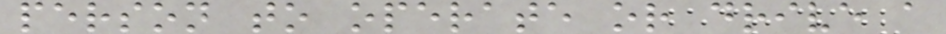person to operate or drive a
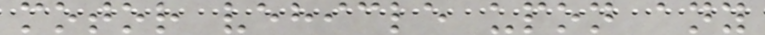motor vehicle upon any
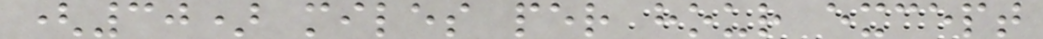(30) miles per hour except
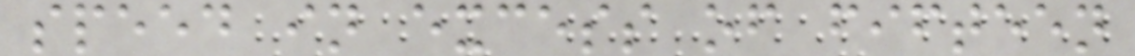speed in excess of fifteen
